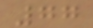77
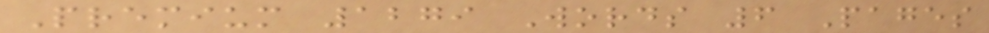Premium 1279 Words 6 Pages
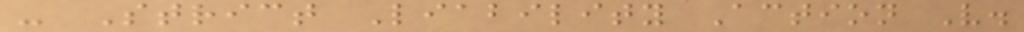- Strict Liability Action V.
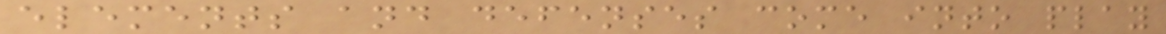elements and defenses come into play
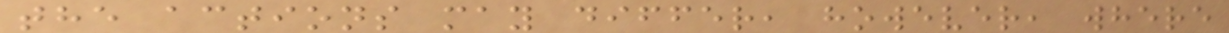the actions may differ, however, where
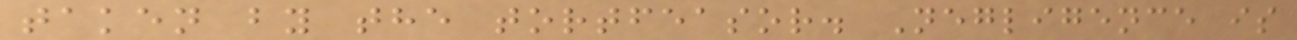taken by the tortfeasor. Negligence is
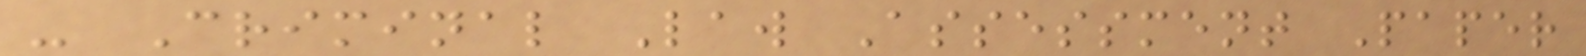- Criminal Law Assessment Paper
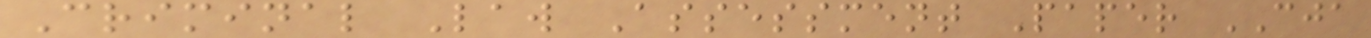Criminal Law Assessment Paper CJA
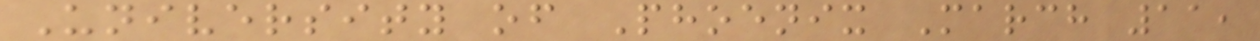University of Phoenix March 11,
